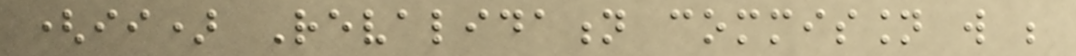(ii) Revalidation commission will be
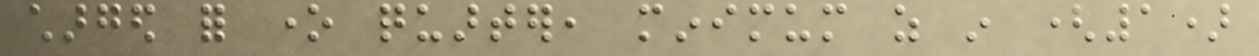charged for one quarter, minimum as in (1)
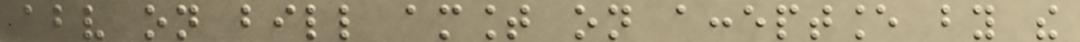above on bill amount on acceptance by the
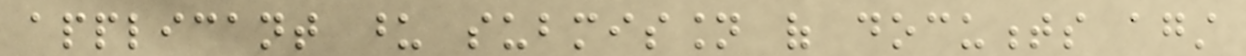applicant upon submission of documents against
